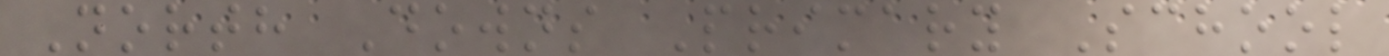North Downs Primary School
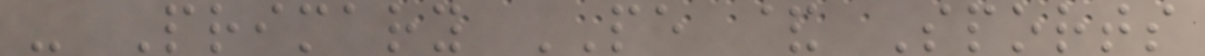- Primary PE & Sports
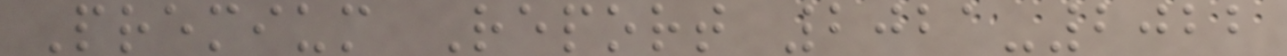Premium Report 2021-2022
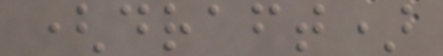(draft)
